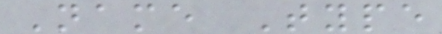Name Type
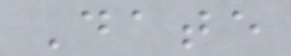Date
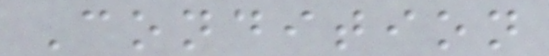Condition
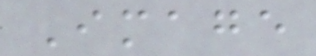Image
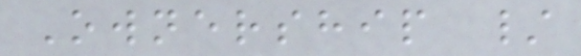Ownership /
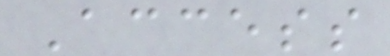Access
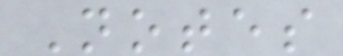Notes
